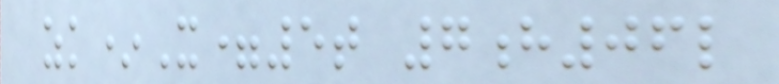zk*X=5t 7h06l
